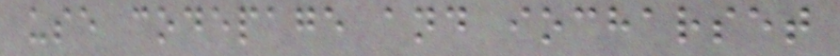use codepage and iocharset
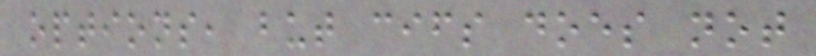options, but cifs does not
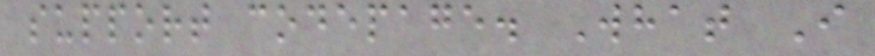support codepage. What I
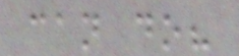can do?
